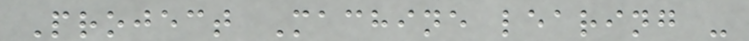Project Machine learing -
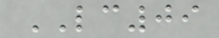LC09
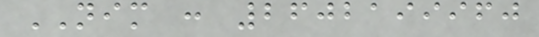NIM : 2602199960
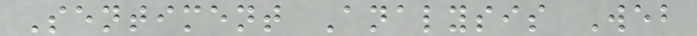Sentiment Analysis Web
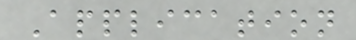Application
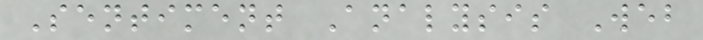Sentiment Analysis Web
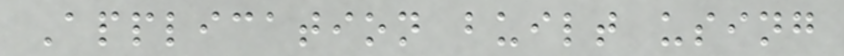Application built using
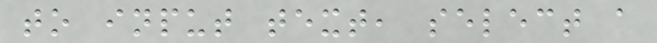to input text, select a
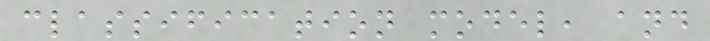classification model, and
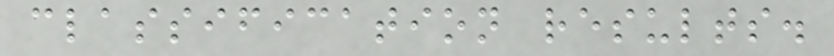classification results.
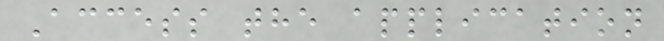Access the application
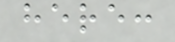here:
